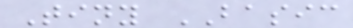Tiny BASIC
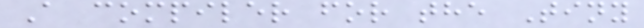A compiler for the Tiny
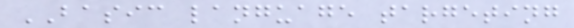BASIC language targeting
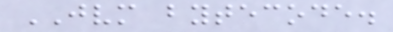JVM bytecode.
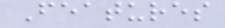Features
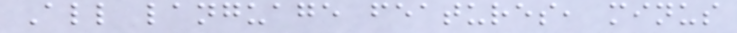All language features, minus
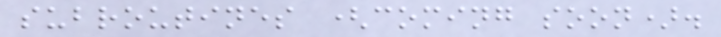subroutines (coming soon).
